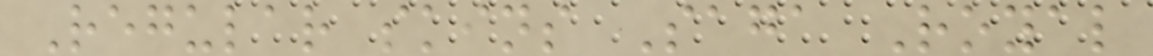Regular skins Saga Royal
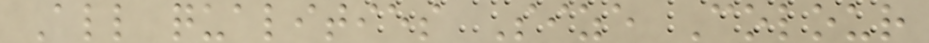All qualities Size Colour
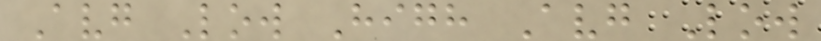Avg Low High Avg Low
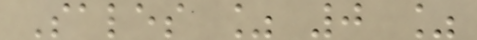Sales % 0 %
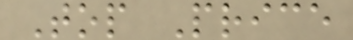Top Price
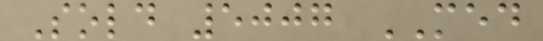Sold 5007 MED
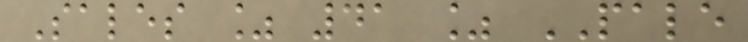Sales % 41 % PALE
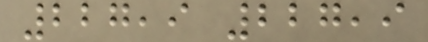227,9 227,9
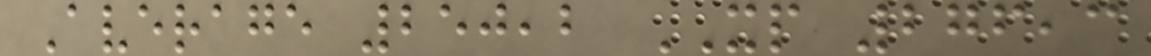Average 250,2 XP 276,3
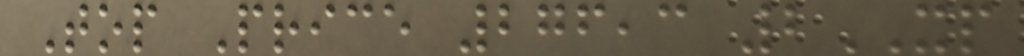Top Price 276,3 2XP
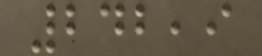242,9
